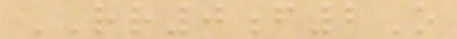RR0f2O
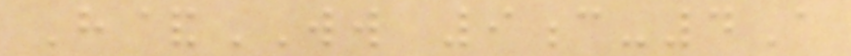H&WW 9c-4A
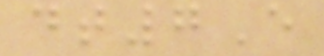dt7E
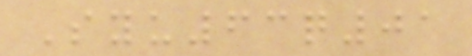Syu63q01
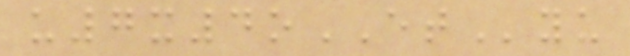u7x4oETyu
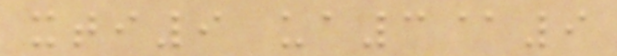xti9 ua3@9
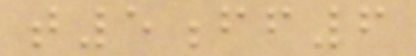t5ff6
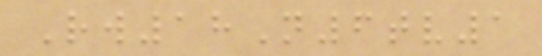Rw18N6tv1
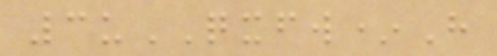3uQXFW*H
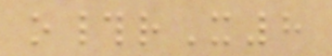o#rX8
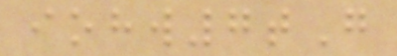iohw7tG
